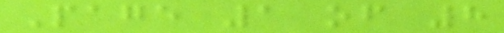Page 1 of 8
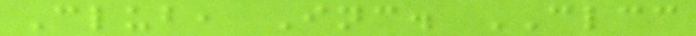Club, Inc. CLCC
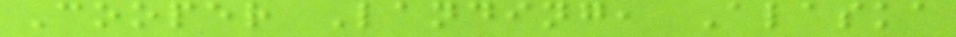Cooper Landing, Alaska
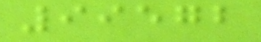99572
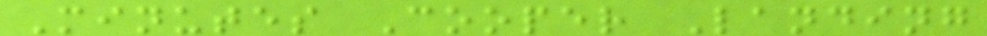Minutes Cooper Landing
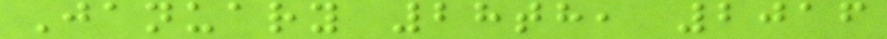January 28th, 2016
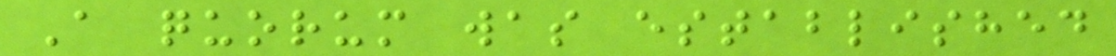A quorum was established
